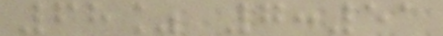68% 7:51
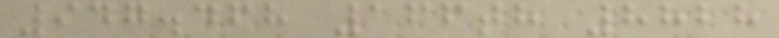947.468 166th 8828
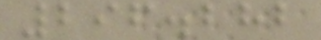296.282
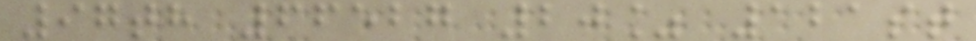97th 66527 20% 121st
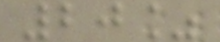20%
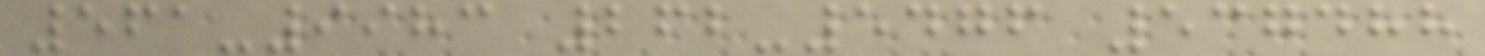561-9983 262-5476 537488
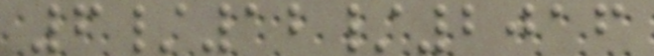6/12/2016
